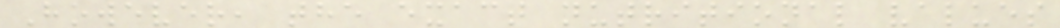However, the exact nutritional values
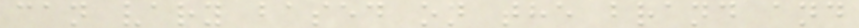can vary based on the brand and
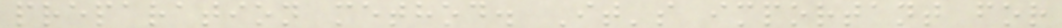preparation method. It's important for
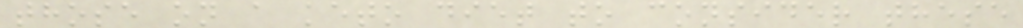those on a keto diet to consider these
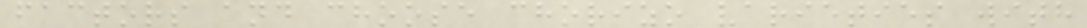factors and choose chorizo varieties with
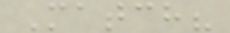Match?
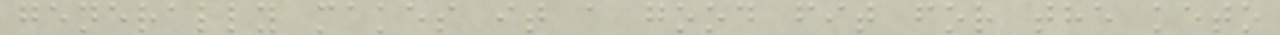generally makes it a good fit for the keto
